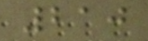210
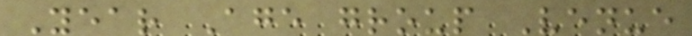Year Age group Venue
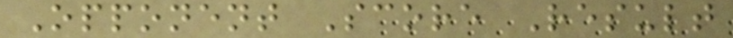Opponent Score Result
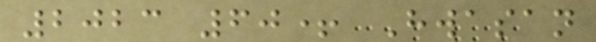2023 60+ Hwasan
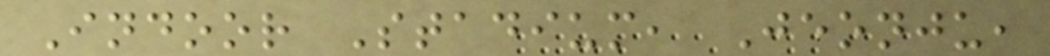Indoor Stadium, Jeonju,
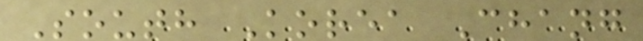South Korea Chang
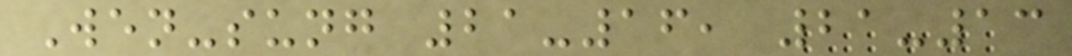Wen-sung 21-16, 21-13
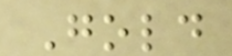Gold
